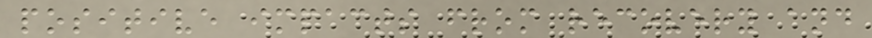positive impacts from recovery and
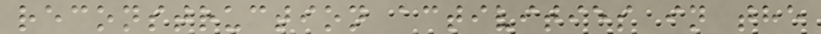reconstruction activities in the
